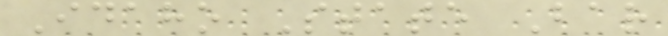Idaho State Bar
